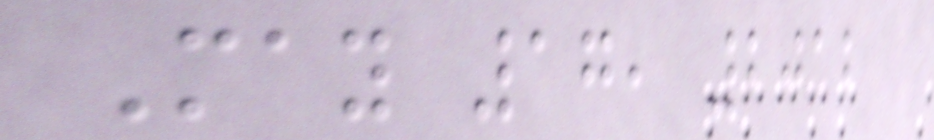May 17, 2012
